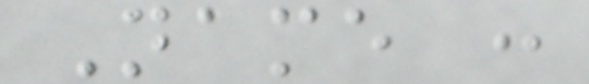Name :
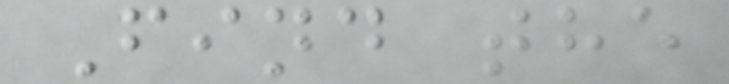Find the
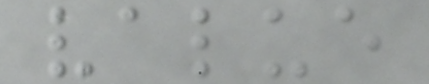value
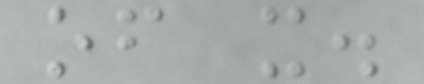of x.
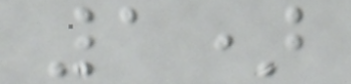1)
